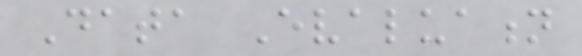Data Evaluation
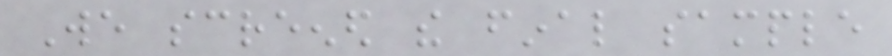We screened the final sample
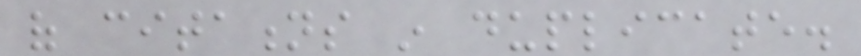of citations in duplicate.
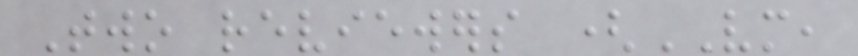Two reviewers (VM,
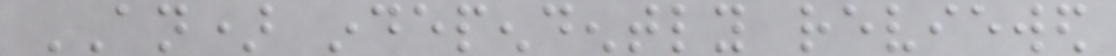AN) independently reviewed
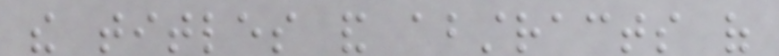the titles and abstracts of
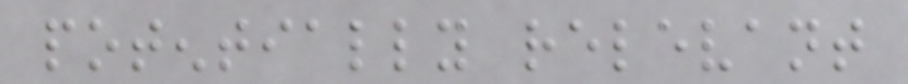potentially relevant
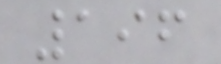196
